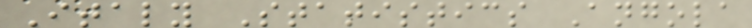Italy Statistics Angola
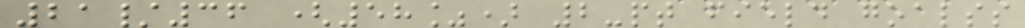21/36 (58%) 2-pt field goalss
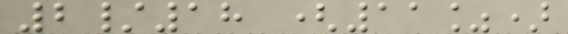2/18 (11%)
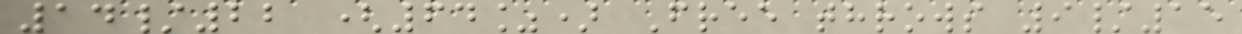14/22 (64%) Free throws 9/15
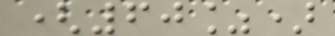(60%)
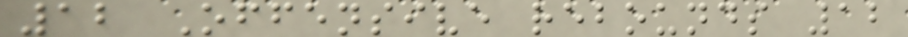12 Offensive rebounds 12
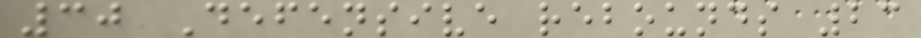30 Defensive rebounds 23
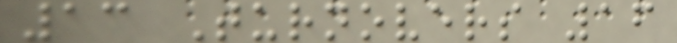13 Turnovers 16
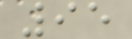95
